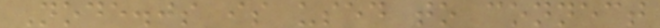Node.js is used to connect
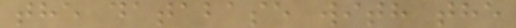the database with the
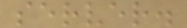server.
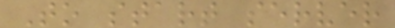To start server
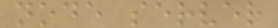node server
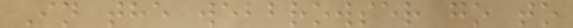In the webbrowser go to
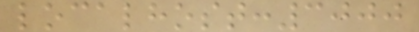localhost:3000
